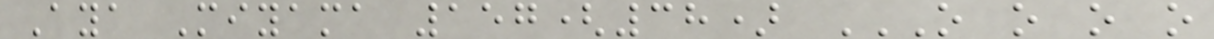Aya Miyama 157(38) O O O O
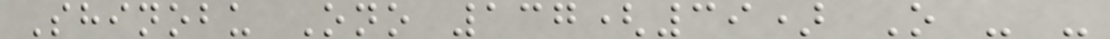Shinobu Ono 137(39) O - -
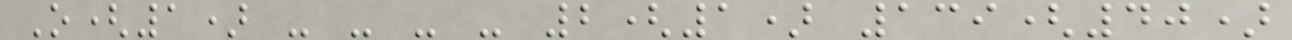O(1) - - - - 2(1) 139(40)
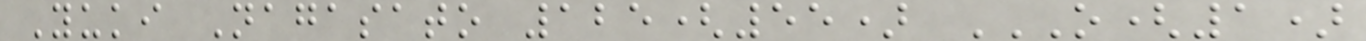Yuki Nagasato 125(55) O(1)
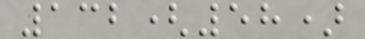132(58)
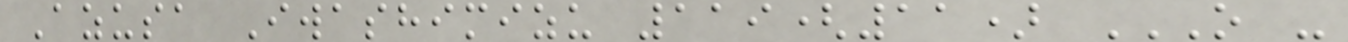Azusa Iwashimizu 119(11) O -
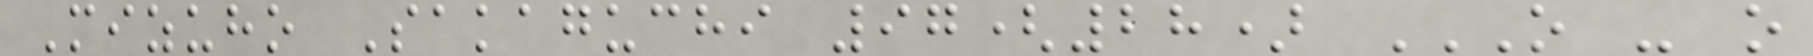Mizuho Sakaguchi 97(28) O - O
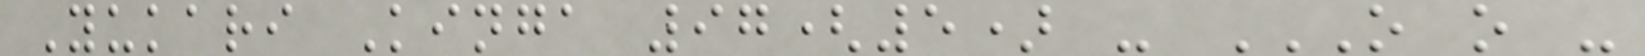Yukari Kinga 97(5) - O O -
